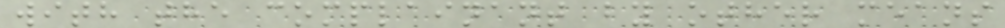with the complainant by other means
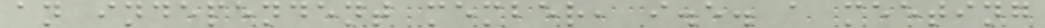an independent member, i.e. a meeting
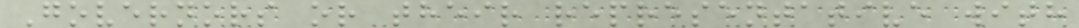Governors or their representative with
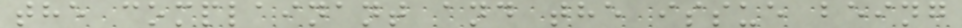the complainant and the issue being
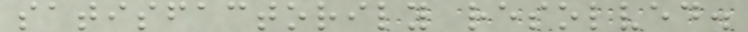satisfactorily resolved.
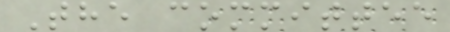The committee
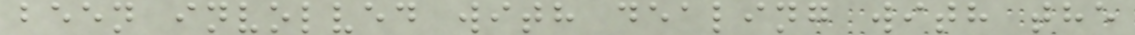been involved with dealing with the
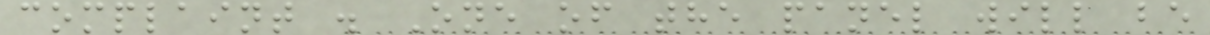complaint . One of the panel will be
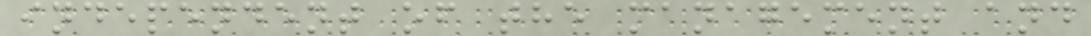independent of the management and
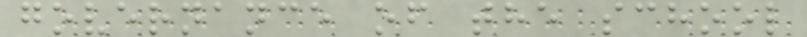governance of the school
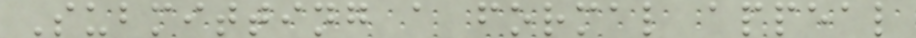Submitting a formal appeal
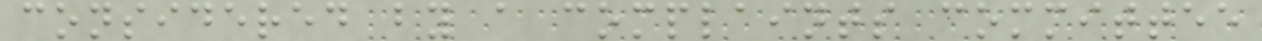considered by a complaints committee
